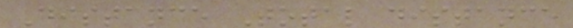Distance Total distance
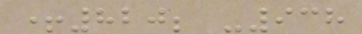+820; -938
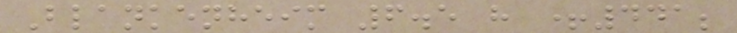Blankenheim 6.5 h +441;
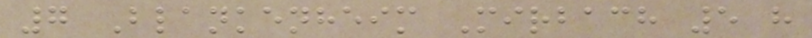7 Blankenheim Mirbach 5 h
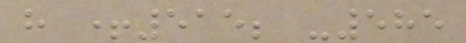h +515; -585
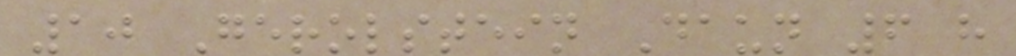10 Gerolstein Daun 6 h
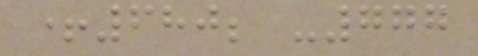+680; -777
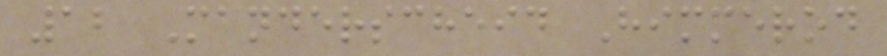12 Manderscheid Himmerod
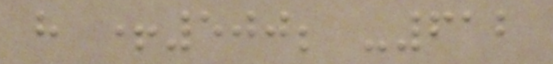h +500; -612
